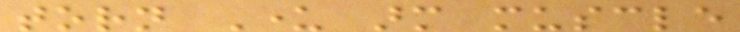torn Under arm muscle
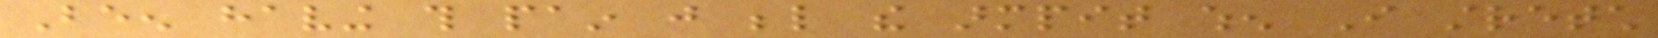Been having this pain just below the armpit when I stretch
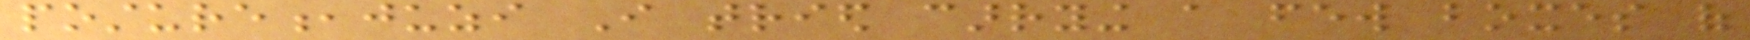posture,juzi I tried carrying a few boxes of
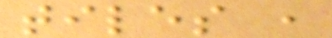tiles ,
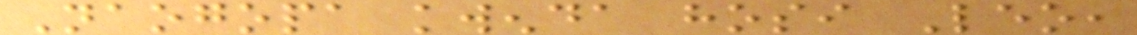Naogopa kwenda hosi Leo,
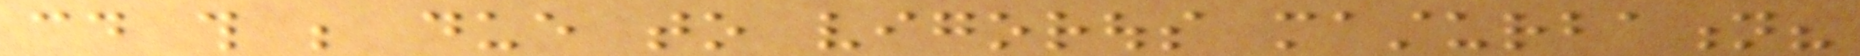could this be due to vigorous masturbation?
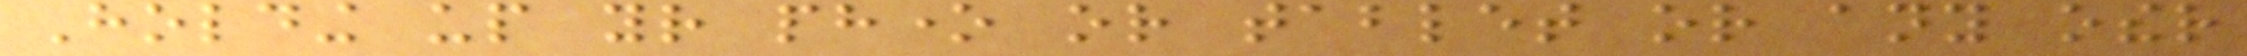Holding up your phone or tablet or any other
